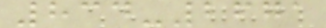834-2671
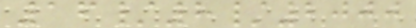16/8/2000
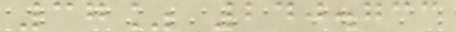37% 240.733
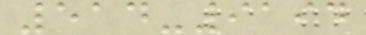514-9194
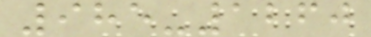985-1260
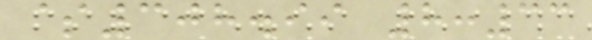$308.99 8:33
